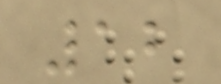12
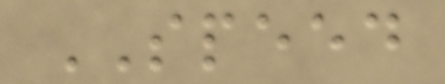SPEED
